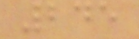245
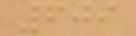609
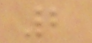2
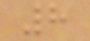8
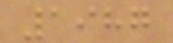1987
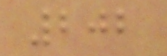202
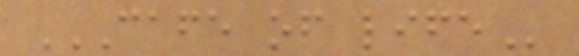CAFE OF LIFE
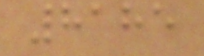8185
